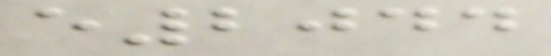e2044
